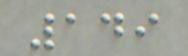149
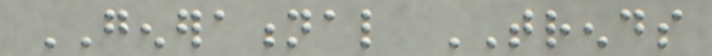GENERATIONAL TRENDS
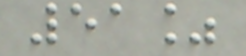51%
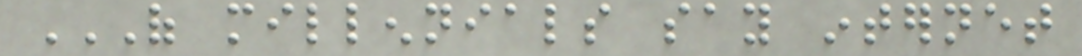OF MILLENNIALS SAY INTERNET
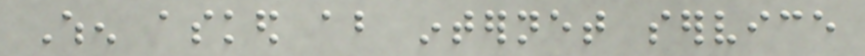When asked about internet service
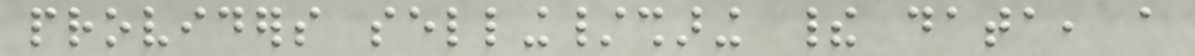providers selling/sharing their data, a
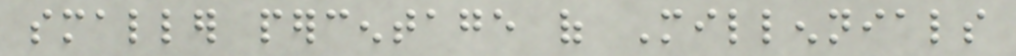smaller percentage of Millennials
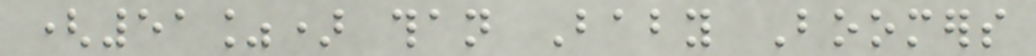(51%) than Baby Boomers
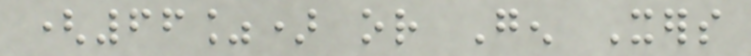(66%) or Gen Xers
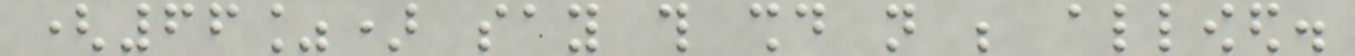(66%) say this should not be allowed.
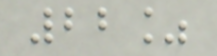22%
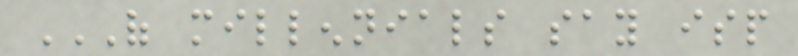OF MILLENNIALS SAY ISP
